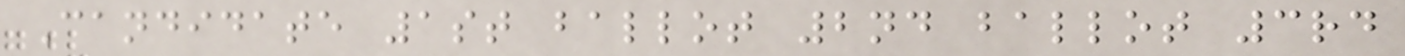Candidate 1st ballot 2nd ballot 3rd
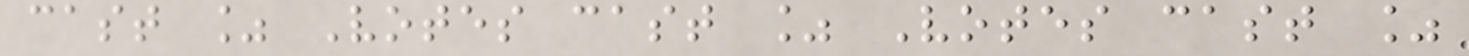cast % Votes cast % Votes cast %
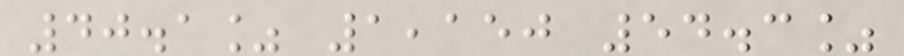40.1% 1,150 54.3%
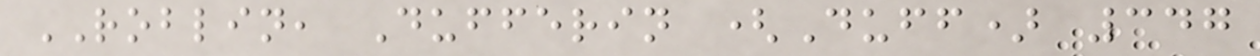ROBLIN, Dufferin (Duff) 347
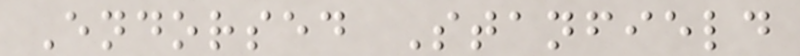Endorsed Stanfield
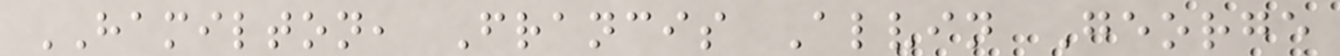HAMILTON, Francis Alvin George
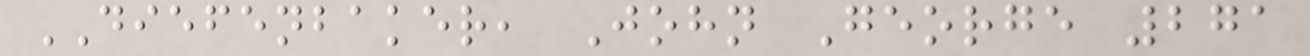DIEFENBAKER, John George 271
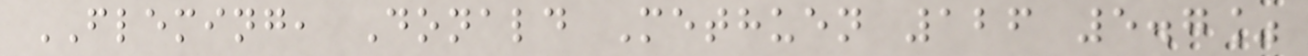FLEMING, Donald Methuen 126 5.7%
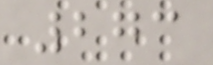273
